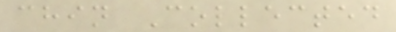chin Collected
